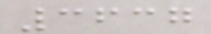3637
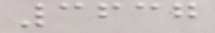3637
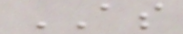AS
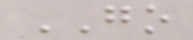GO
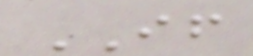IF
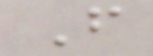F
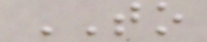TO
